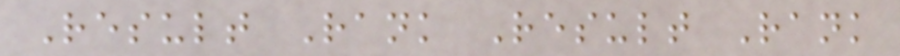Result Rank Result Rank
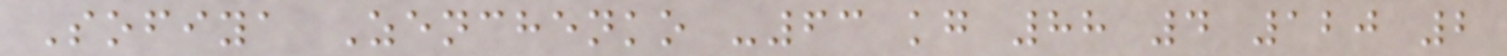Sofiya Zenchenko -63 kg 88 4 120 2
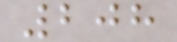208
